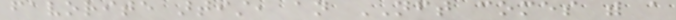favorite artist, an NFT comes with a
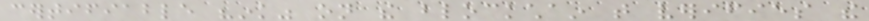certifiable "ink" on the blockchain that verifies the
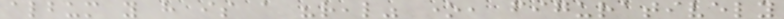album you have is a "real" one, figuratively
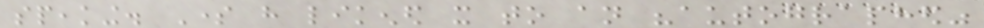speaking. Some have likened it to an "autographed"
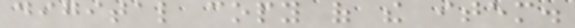digital copy of the item.
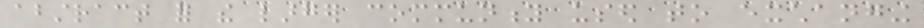abstract for the larger community used to exchanging
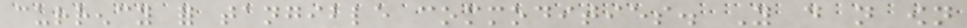currency for tangible commodities. You do not own
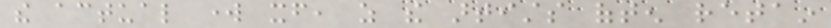the actual work itself, as the artists often retain
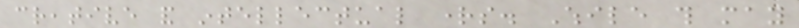creative and intellectual rights. While this may
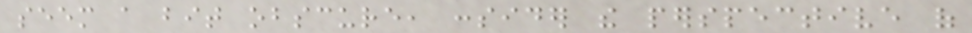seem a bit obscure, consider the perspective of
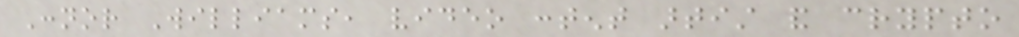Connor Williams, video content artist and crypto
